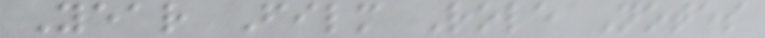Year Film Role Notes
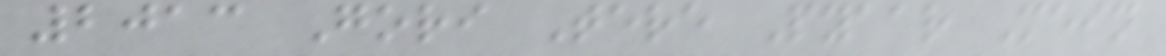2013 Gori Tere Pyaar Mein
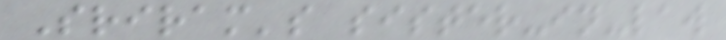Sriram's sister-in-law
